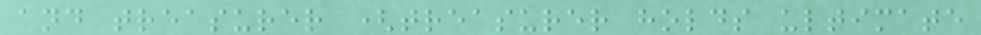and treasurer (treasurer holds ultimate
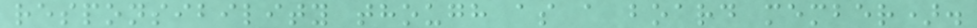responsibility though as a board member).
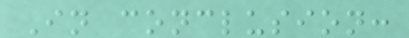In conclusion:
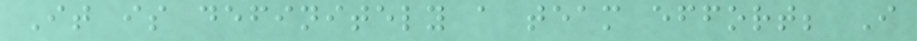It is definitely a team effort; I
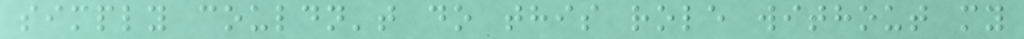simply couldn't do this role without my
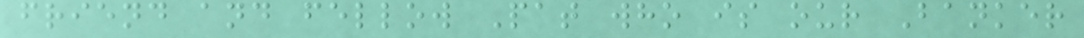friend and fellow Pat who is our Banker
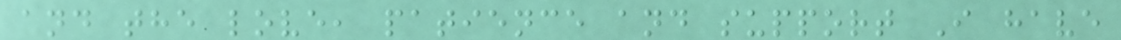and the love, patience and support I have
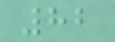82
